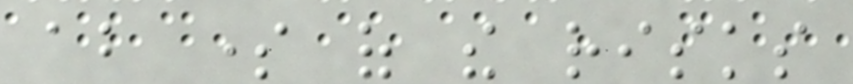about some of the risks
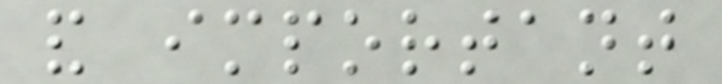and important
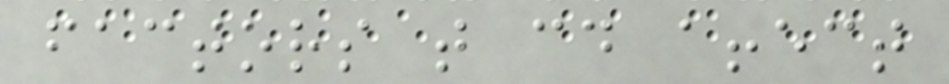factors that could affect
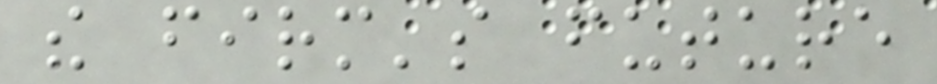the firm's future
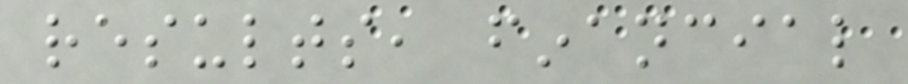results, financial
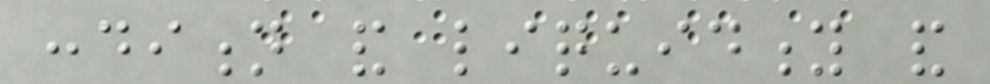condition and liquidity and
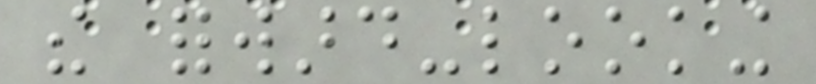the forward-looking
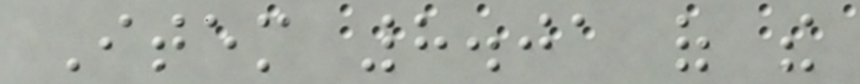Item 8.01 of the
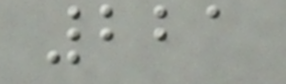221
